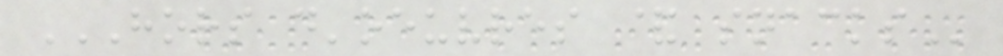HORS D'OEUVRES & SNACKS
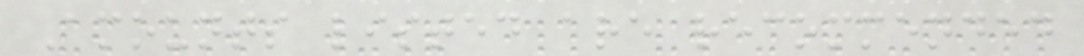Amounts listed are recommended
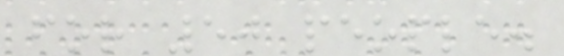for 50 people.
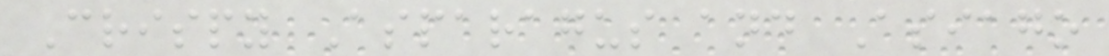Crispy Asparagus and Asiago
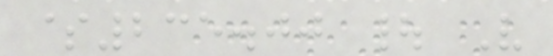$235.00 | V
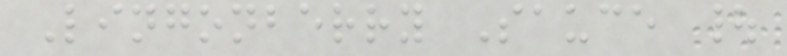Lingonberry Sauce |
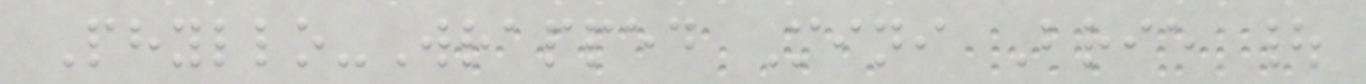Phyllo-Wrapped Mini Brie |
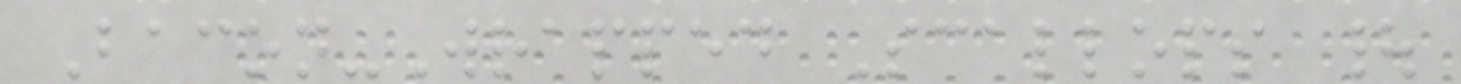Bacon-Wrapped Scallops |
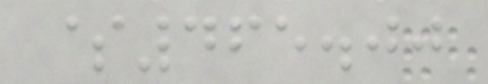$465.00
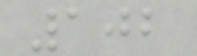102
